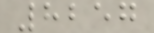8257
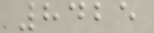8425
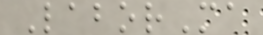LaborMa
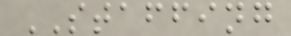STAFFING
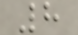8
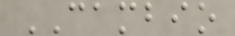CAMBIO
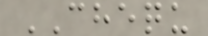CHEQU
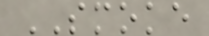SMOKE
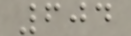604
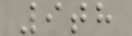9th
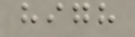high
